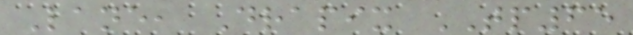Lane, Drapix TP65
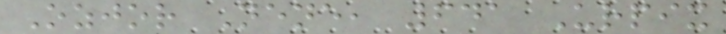Ozjor Nene, 641 Urpix
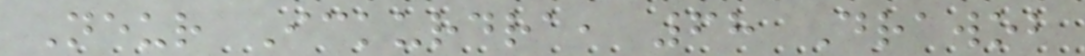Neur Ickurdra, 68 Drawob
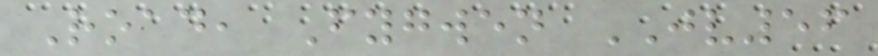Road, Fygwen JV56
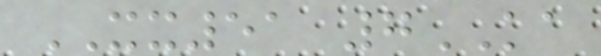XX51 7KA
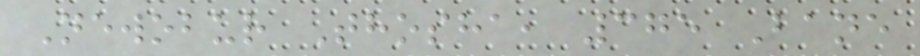Newobur Thosha, 375 Bane
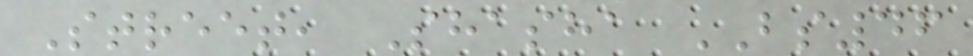Street, Shasha BS46
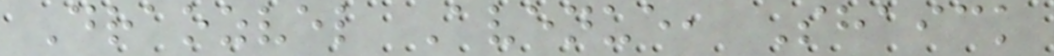Draozvel Avenue, Shaick
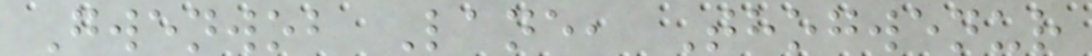Gwenwob Lane, Thogwenur
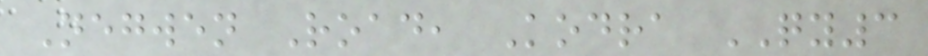Negwen Road, Kodra QY3
